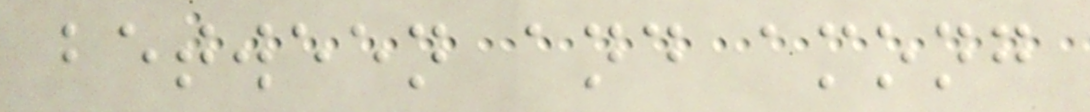between and among
